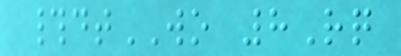#dtWO 8Rq
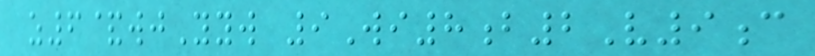z6&wjYyw 9Wi8b2V9c
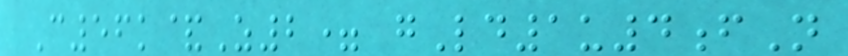C56k&Z2= gLd1u4fN
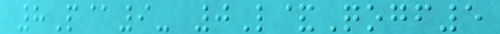8P@9- 0L&Qogf5
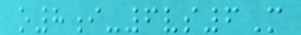o8i-6vs6M
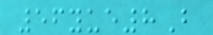56yue8B
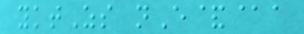yktZs nE&@a
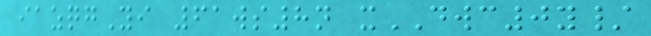iazqgYi 61ws8n xDWC0y/
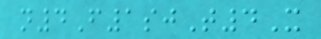n4F1sjT4X
